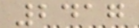2417
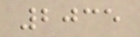2035
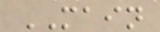MAIN
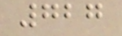727
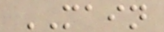MAIN
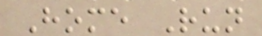Home Run
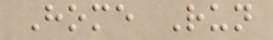Home Run
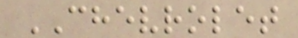CHEVROLET
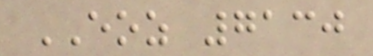EOZ 7130
